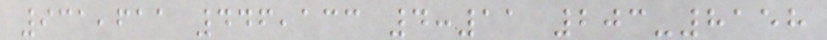931,611 446,133 4:11 203-8158
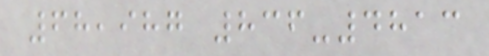68,987 836-4813
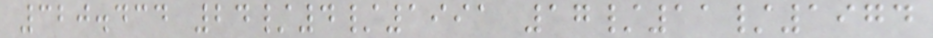320.434 24/4/1991 17/11/1974
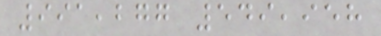991,277 549,958
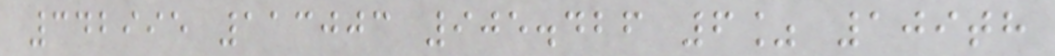342995 113003 905.426 6% 109th
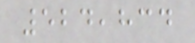524,834
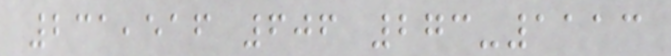231,516 606 273-1113
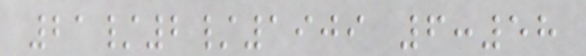21/2/1909 6:58
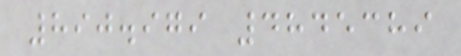890.979 4845389
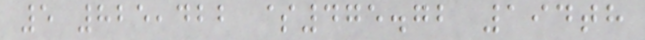5 825,422 $475.72 194th
